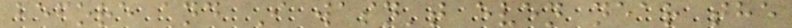before and I wasn't even near the
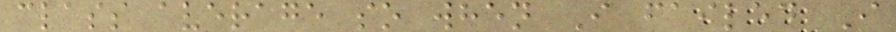class average so when I failed I
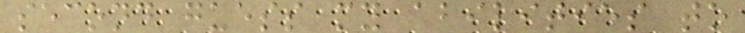second guess my abilities to
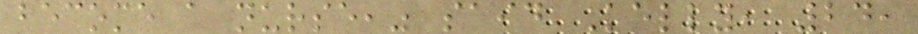become a nurse," said Kelly, 24,
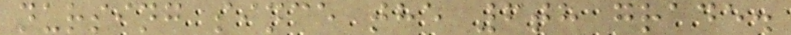nursing since the 6th grade.
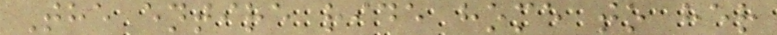The entire ride home to her
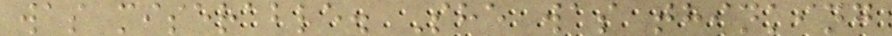was miserable. She was thinking
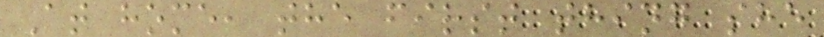At home, the first thing she
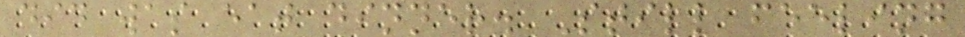did was eat dinner. Still feeling
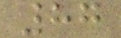87
